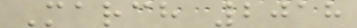March 2018
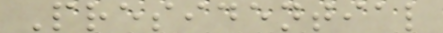Presidential
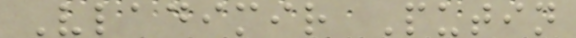Vladimir Putin
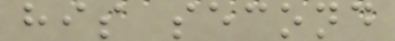his second
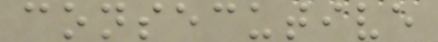consecutive
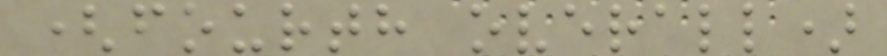(fourth overall)
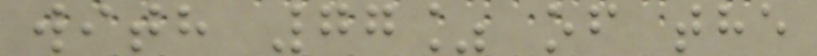with 77% of the
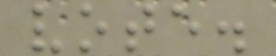vote.
